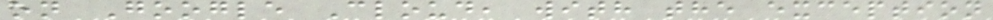on Google Cloud, with the exception
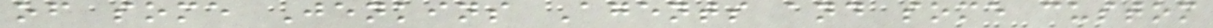of some Jenkins Agents and some custom
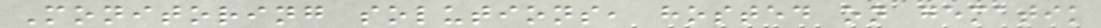Monitoring solutions, hosted on gematik
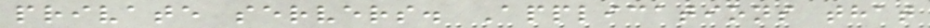private servers. Applications that
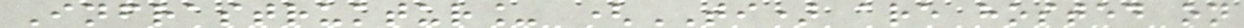Infrastruktur_ (TI) are hosted on
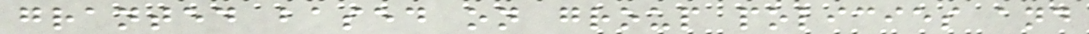granted based on group policies and
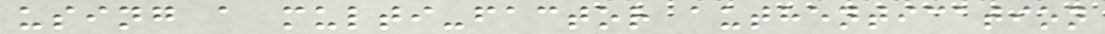using a multi-factor authentication
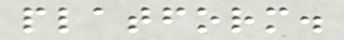platform.
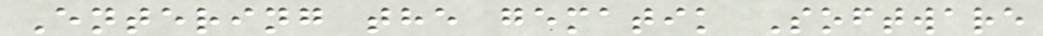Entering the gematik Software
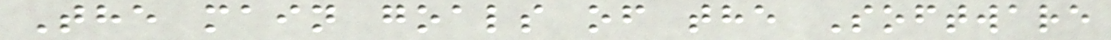The main goals of the Software
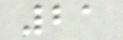21
